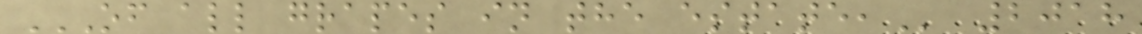OF ALL GRAPES IN THE ESTATE, 2018
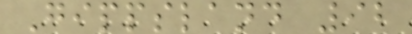Gippsland 92
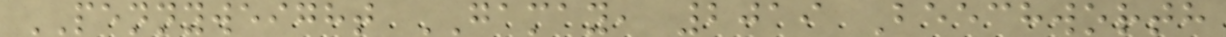PENNYWEIGHT GAMAY, 2019 Beechworth
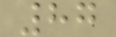87
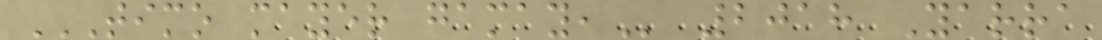TIMO MAYER GAMAY, 2018 Yarra
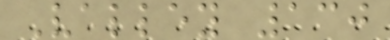Valley 130
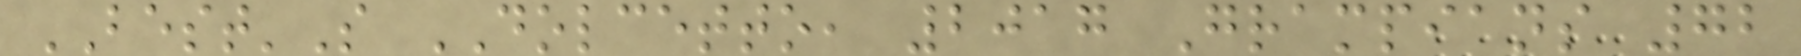BEST'S DOLCETTO, 2017 Grampians 72
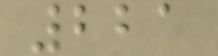221
